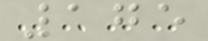175
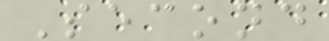Second
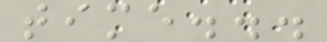time...
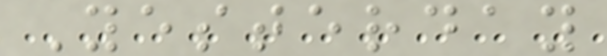Yesterday
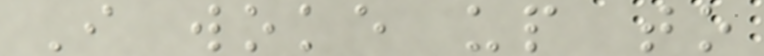I woke up to
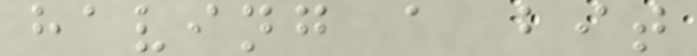having a bit
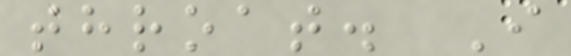throat. I
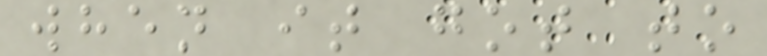when it got to
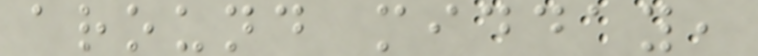around midday,
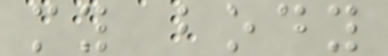my body
